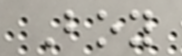Boy
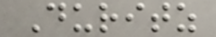Duritz
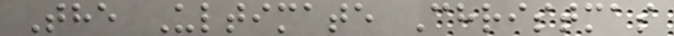The Ultimate Christmas
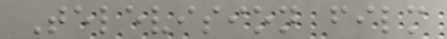Television film
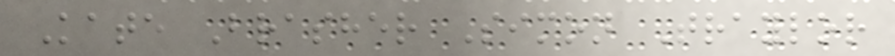Kate Brasher Simon Traylor
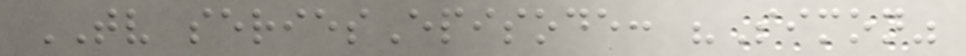TV seriesEpisode: "Simon"
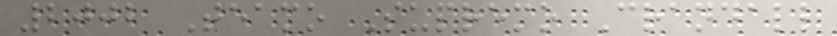2002 Teamo Supremo Crandall
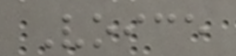Voice
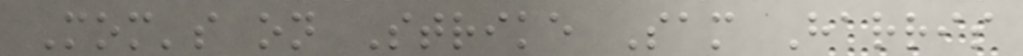Mom's on Strike Sam Harris
